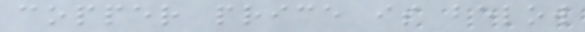copper price is below
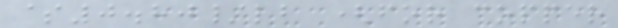$0.80/lb (for copper
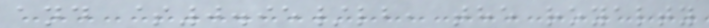and $0.95/lb, the royalty
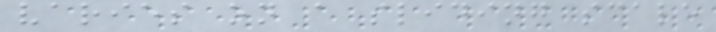varies on a sliding scale
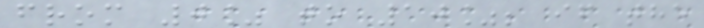from 0% to 10%; if the
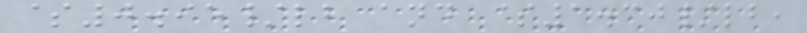$0.95/lb and $1.30/lb,
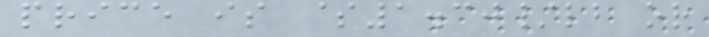price is $1.30/lb or
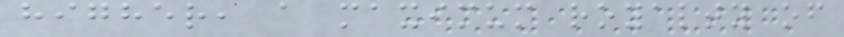higher, a maximum royalty of
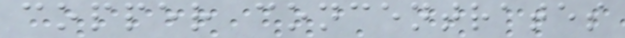copper concentrates
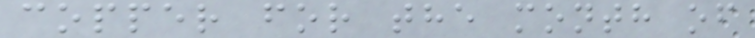copper for the month of
